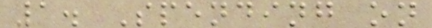1. Spending on
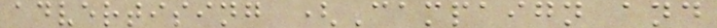advertising (Campaign and
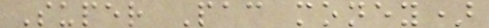Super Pac money)
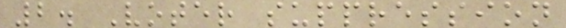2. Voter suppression
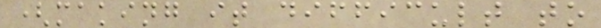(making it difficult to
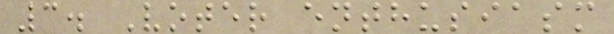3. Voter enthusiasm
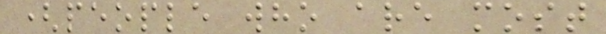(people who are most
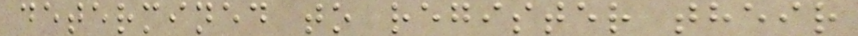determined to register their
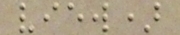view)
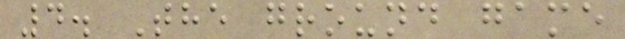4. The ground game
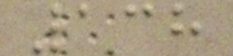138
